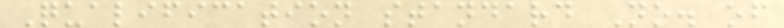Qualification standard No. of
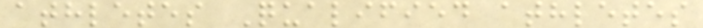athletes Qualified athletes
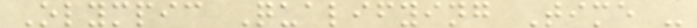Olympic Qualifying Time -
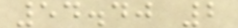54.40 2
